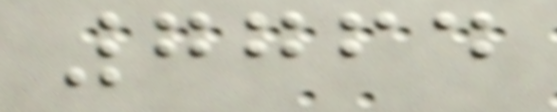7764
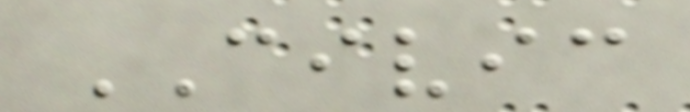CIVIC
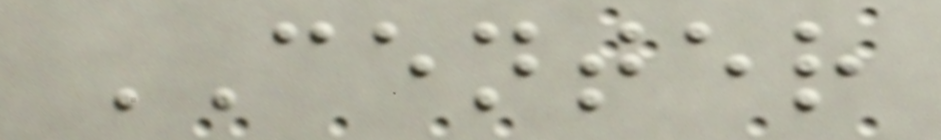CENTER
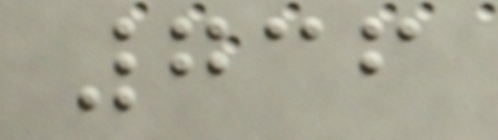736
